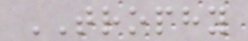TROPHY
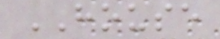HOUSE
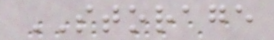STORAGE
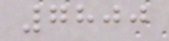7800
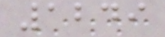1249
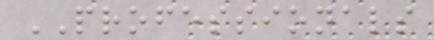PROFESSIONALS
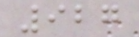927
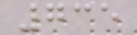735
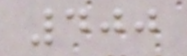400
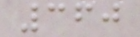360
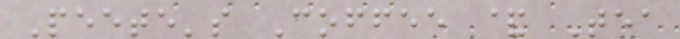Peete's Coffee & Tea
